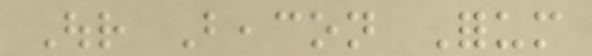Our Beacon Forum
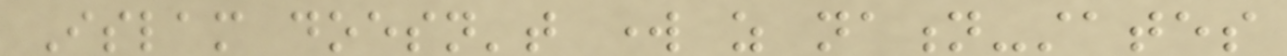Islam doesn't work as nation-states
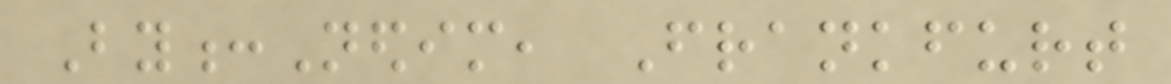By:Nedim, Frankfurt
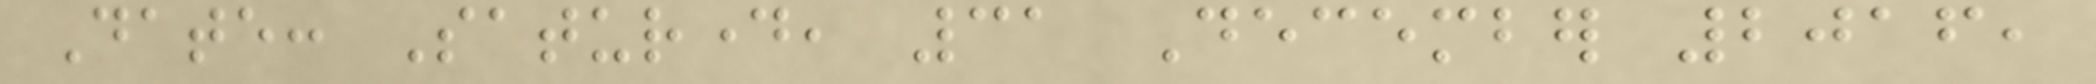Date: Saturday, 31 December 2016,
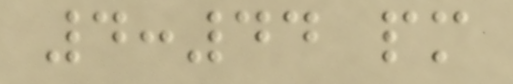4:44 pm
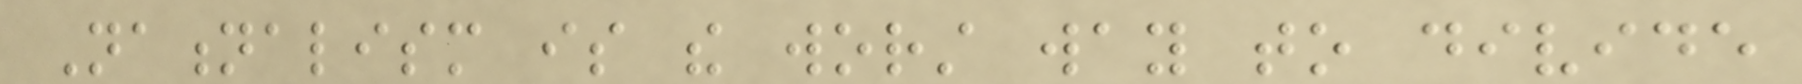Nationalism is the worst way to divide
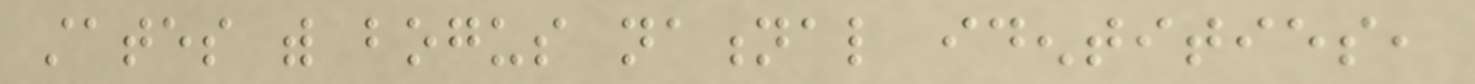states with bogus national identities,
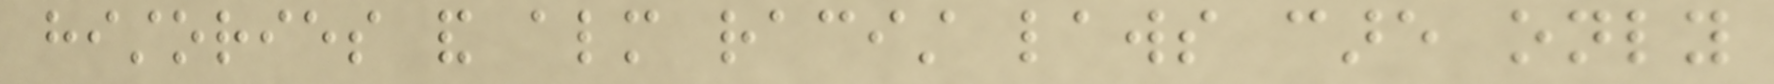histories and almost racist laws care only
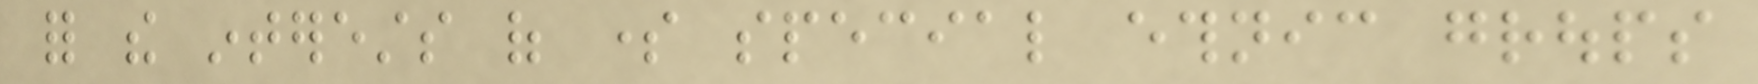for the interests of some special ethnic groups
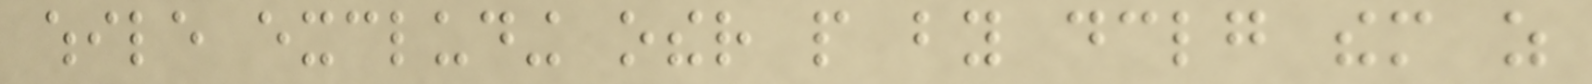while excluding other people by declaring them as
